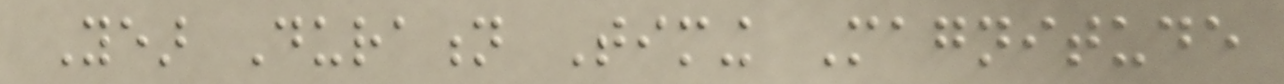Year Duration Timing Magnitude
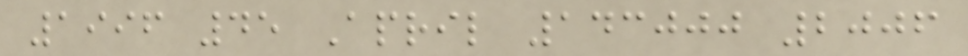1996 45 April 143000 2006
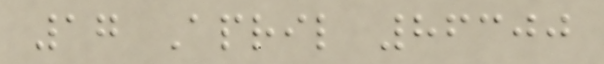17 April 86300
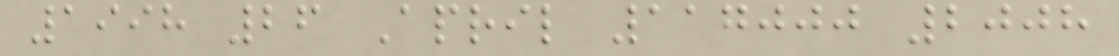1998 26 April 117000 2008
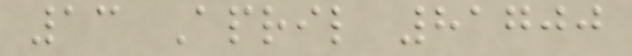13 April 81700
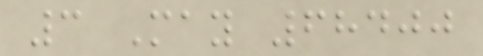3 May 68400
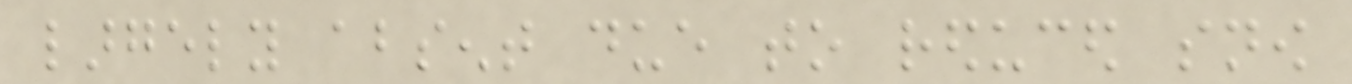largely absent due to reduced snow
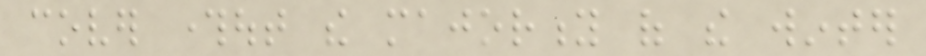cover throughout the majority of the winter
